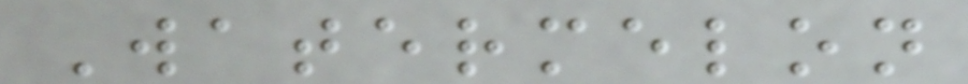Watermelon
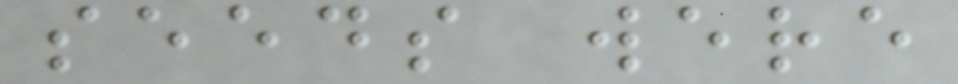seeds were
